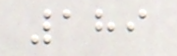189
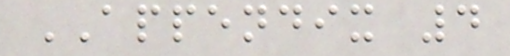APPENDIX 4
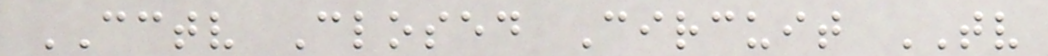CCTV Closed Circuit TV
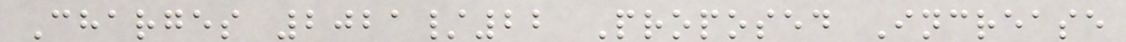Charges 2021/22 Proposed Increase
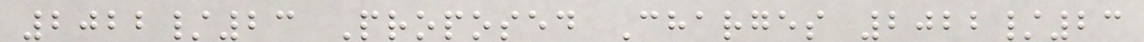2022/23 Proposed Charges 2022/23
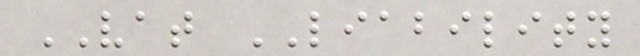VAT LIABILITY
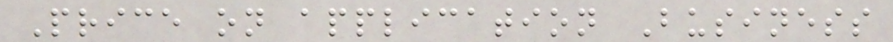Price on application Business
